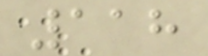118
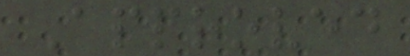Approved
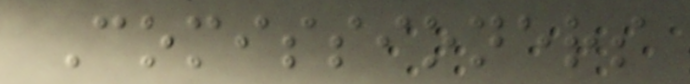Comissioners
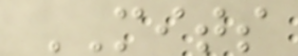MITS
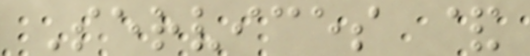Services &
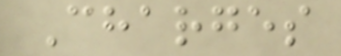Charges
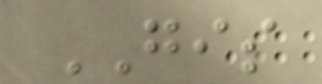GIS
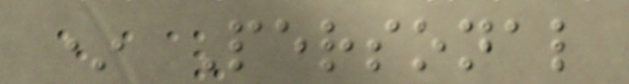* Personal
